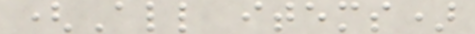(All items)
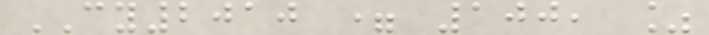CY2010 = 100, %
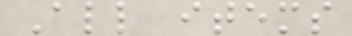All items
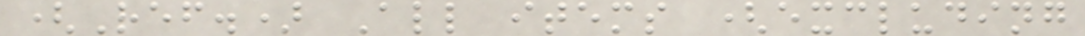(Ref.) All items (excluding
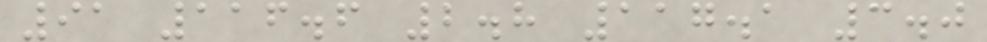91 116.6 2.8 117.1 3.0
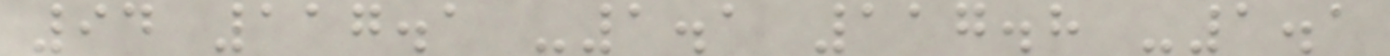94 117.1 -1.1 117.8 -1.1
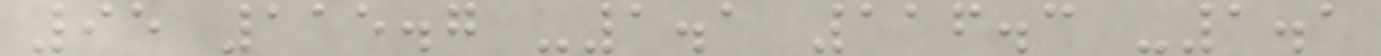95 115.7 -1.1 116.3 -1.1
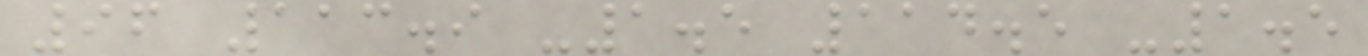96 113.9 -1.5 114.5 -1.5
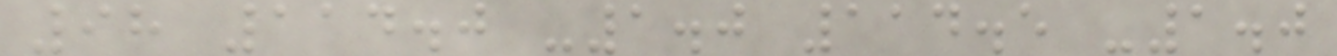98 114.0 -1.0 114.5 -1.0
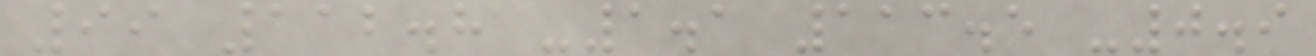99 112.8 -1.1 113.5 -0.9
